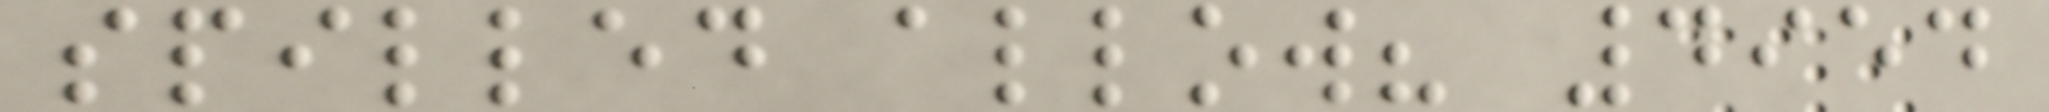spilled allow? 4954
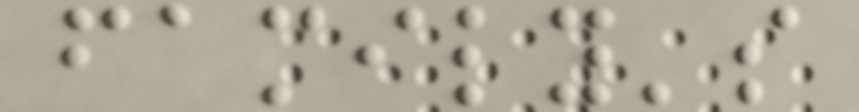family's
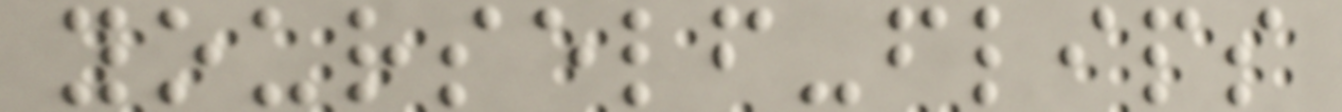yourself-flips
